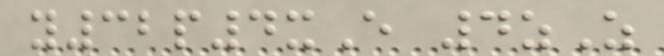y32p4xE 4zZ
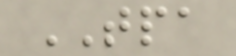TPA
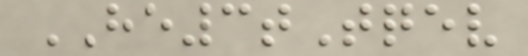HE3tTqev
